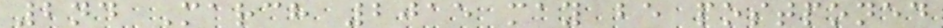2nd March 2015 may be postponed
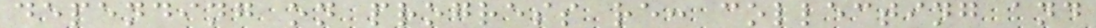depending on progress re: collecting and
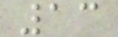13
